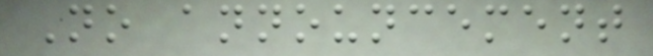No announcement
